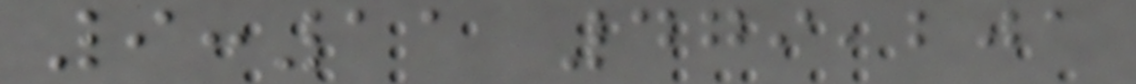9:11 479,201
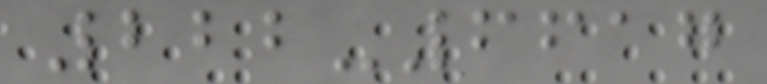222-6617
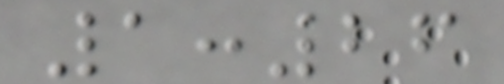1:26
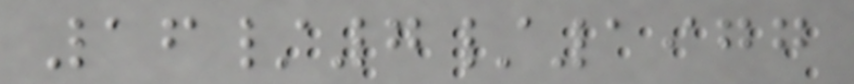16/7/1977
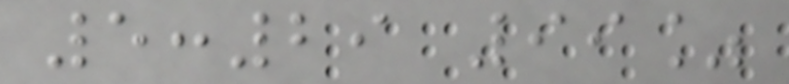5:29 99%
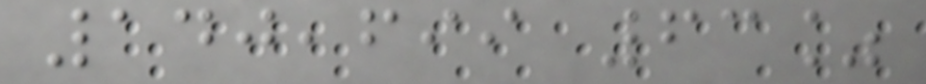140,699 63%
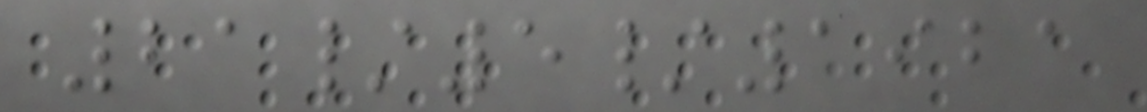21/5/1921
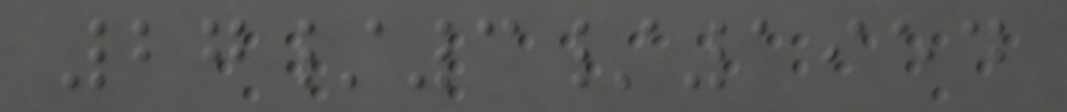27/3/1954
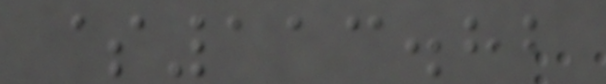$113.82
